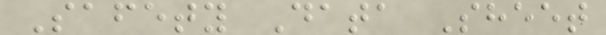Safety Data Sheet
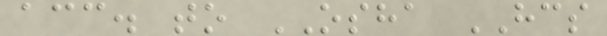acc. to OSHA HCS
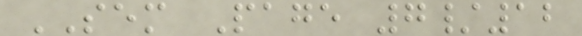SEM Page 7/12
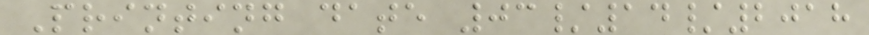Printing date 03/14/2018
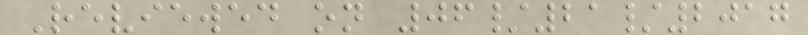Reviewed on 06/21/2017
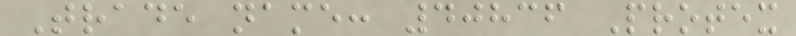Trade name: 40836 Protex
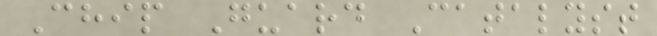Chip Guard Catalyst
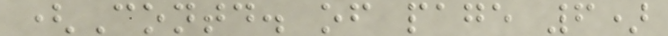(Contd. of page 6)
